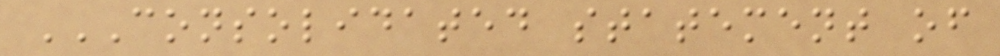CONSOLIDATED STATEMENT OF
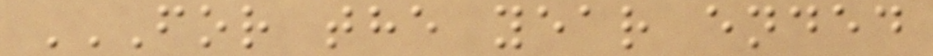FOR THE YEAR ENDED
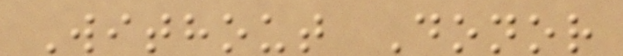Without Donor
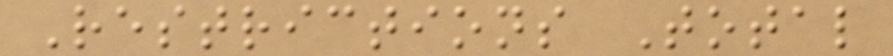Restrictions Total
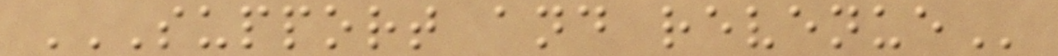SUPPORT AND REVENUE
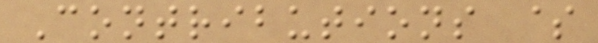Contributions $
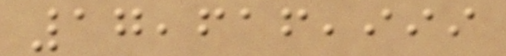17,616,999
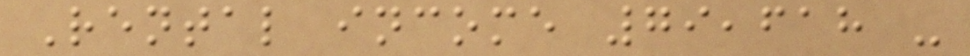Rental income 79,618 -
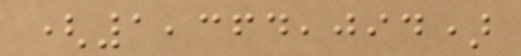(1,364,094)
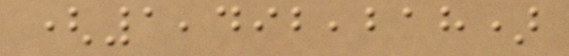(1,492,218)
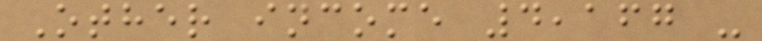Other income 4,167 -
